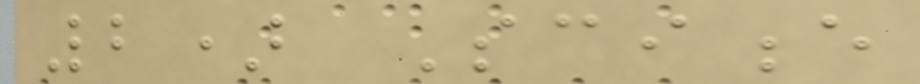2) Science
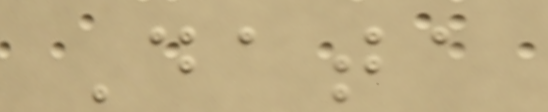Data
